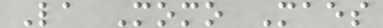La Momo Maes
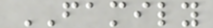FAMILY
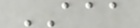AAA
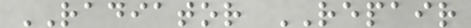RADIATOR REPAIR
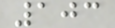103
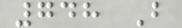748 B
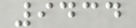9434
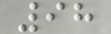98
